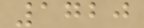1720
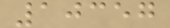10357
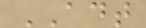ADT
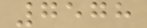7578
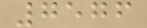7576
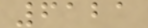6121
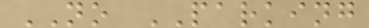NO PARKING
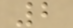2
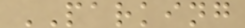PARKING
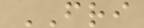FRI
